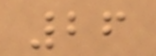26
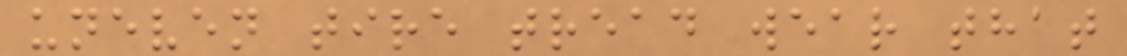uneven tire tread wear that
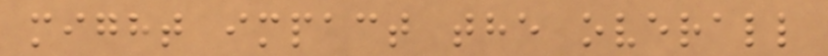might impact the overall
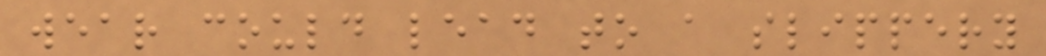wear could lead to a slippery
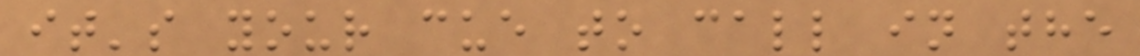it's your cue to call in the
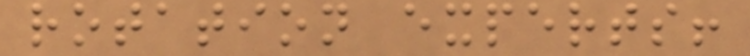rotation experts!
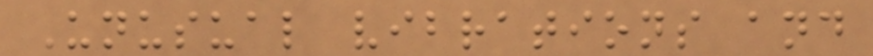Unusual vibrations and
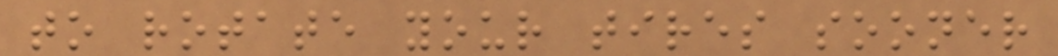to rotate your tires sooner
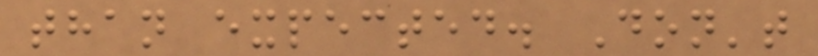than expected. Don't
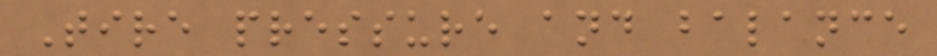Tire pressure and balance
